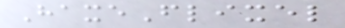HaxeFlixel
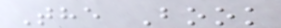The Book
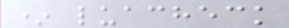* luacheck
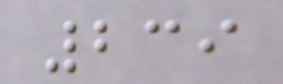239
